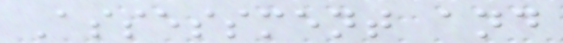Assessment and
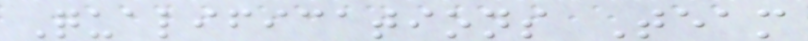Qualifications Team
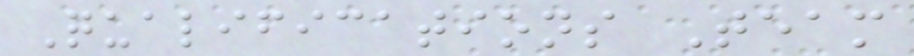Qualifications Team
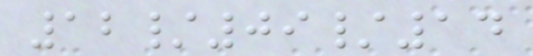12/09/14
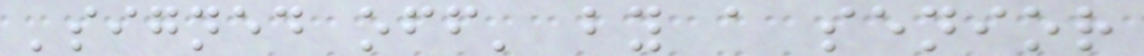'signed off' by a senior
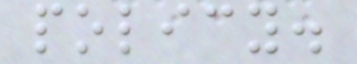policy.
